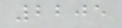2205
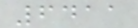6411
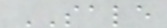SALE
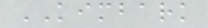KIMBARK
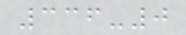336-0
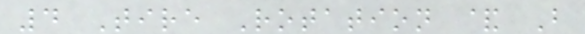4 Tire Rotation & B
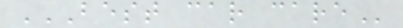BEST CAR CARE
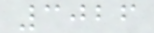3026
